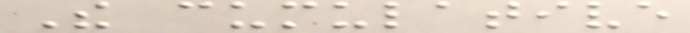The cumulative
